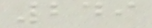249
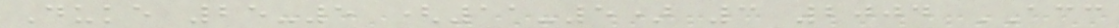Duke 25-5 (11-5) 3 2004 ACC
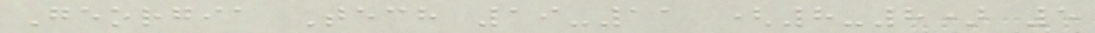Georgia Tech 19-11 (8-8) 5
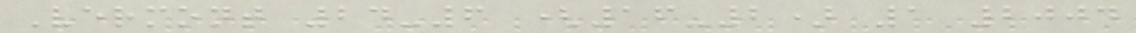Vermont 24-6 (16-2) 1 2004
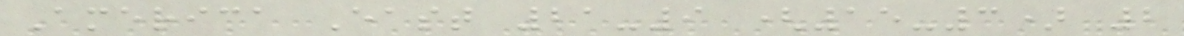America East 21-9 (15-3) 2
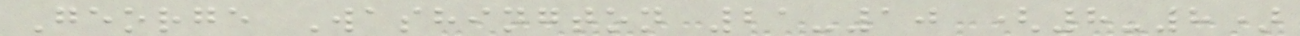George Washington 21-10 (8-8)
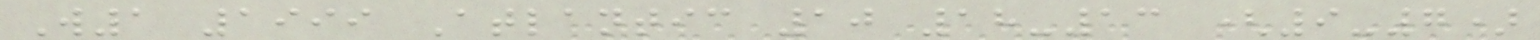W1 1999 Atlantic 10 18-13 (9-7)
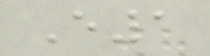E1
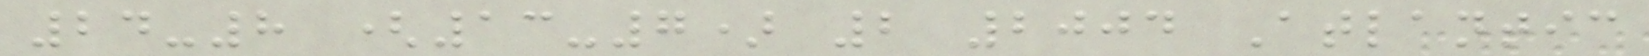24-8 (13-7) 2 2004 Atlantic
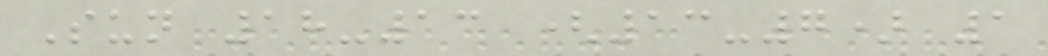Sun 18-13 (13-7) 1
